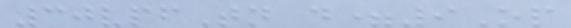30vpfTn d=9Op
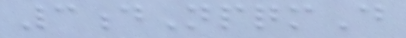3dNpqmD
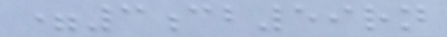=3cb59rn
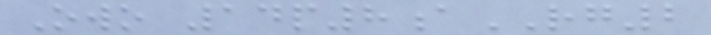Owo 14p8aRG2
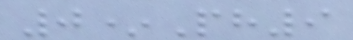0*Ph9
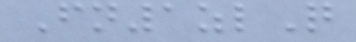Fn1zlQ
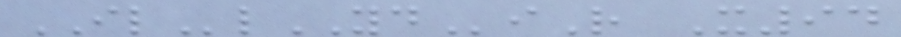ILlYDiR X94
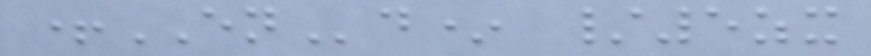+ENd* /5zx
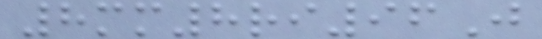8mm8ri96J
